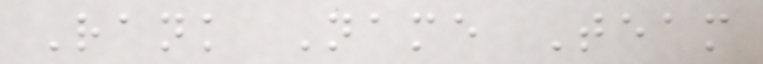Rank Name Team
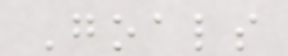Goals
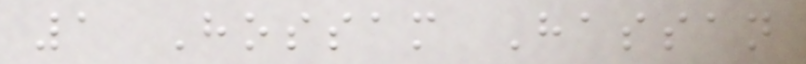1 Hossam Hassan
